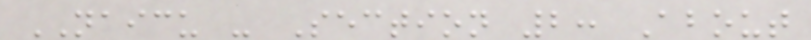NAICU - Section 2: About
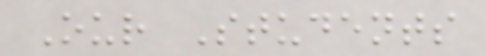Our Students
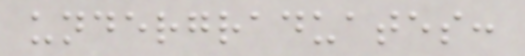undergraduates:
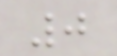0
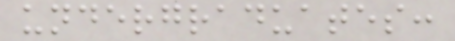undergraduates:
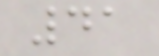41
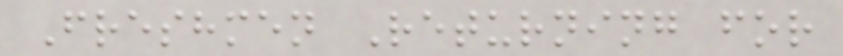Freshmen Returning for
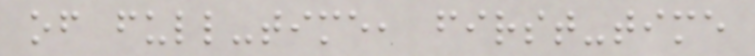of full-time, first-time
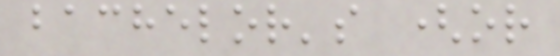bachelor's (or
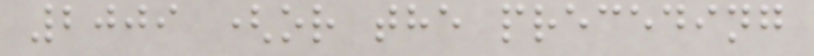2009 (or the preceding
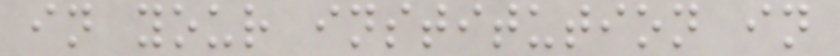in your institution in
